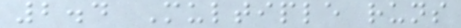2.4 Multiple runs
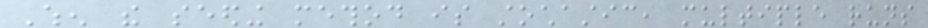When the seeding method is stochastic, multiple runs
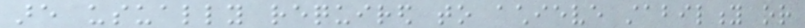are usually required to achieve stability or
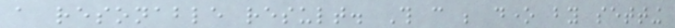a resonable result. This can be done by setting
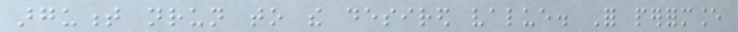argument nrun to the desired value. For performance
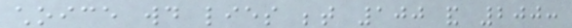choice would lies between 100 and 200:
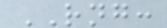RNG:
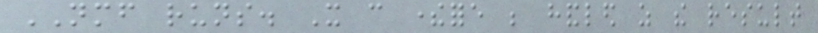NMF runs. It can therefore be handled as the result
